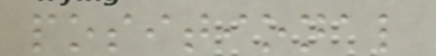positional
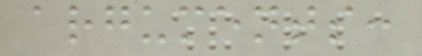arguments:
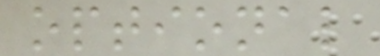optional
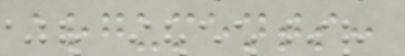arguments:
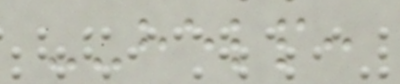--help:
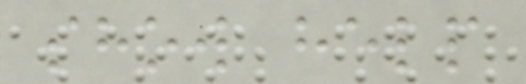show help
